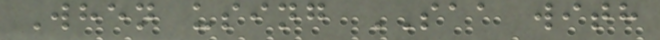When using SAA with
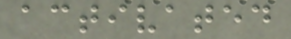activated
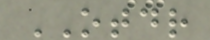OTDR
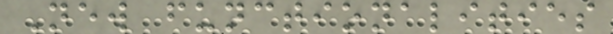New functionalities
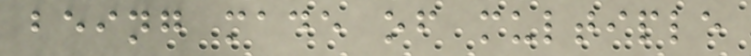being made of multiple
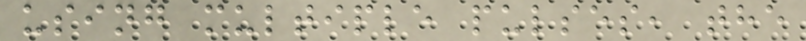using multiple pulses, the
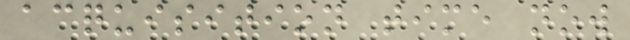acquisition time now
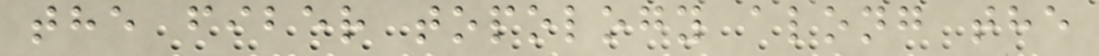the fiber topology along the
